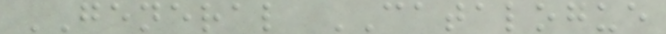GENERAL CATALOGUE
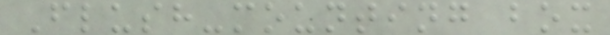Flush-mounting box
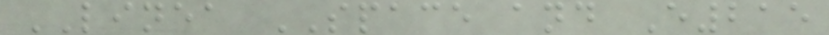LINEA SPACE and E215
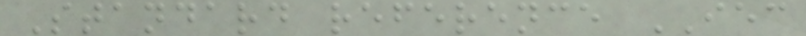Standard reference IEC
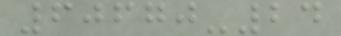60670-24
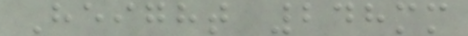Height 248mm
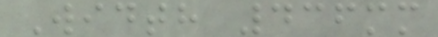Width 436mm
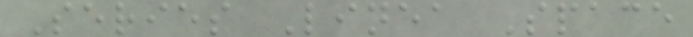Series Linea Space
